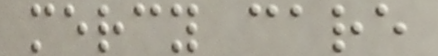mercy care
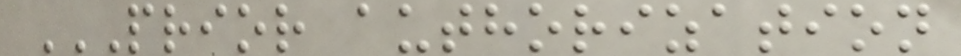PRIOR AUTHORIZATION
